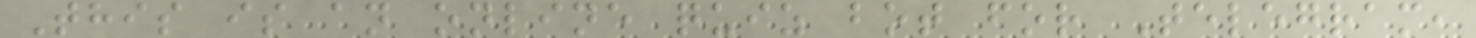This is an online quiz bot for Telegram,
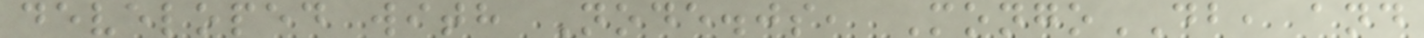developed with Node.js, MongoDB, and
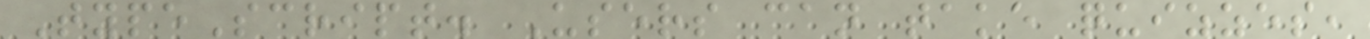TypeScript. Users can take quizzes,
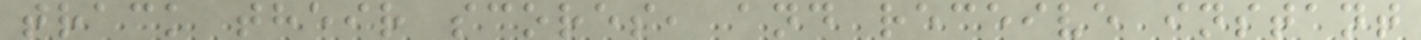track their scores, and receive instant
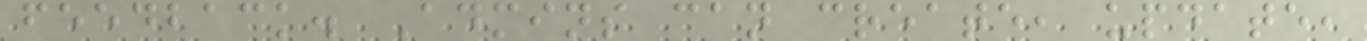feedback. Admins can create, update,
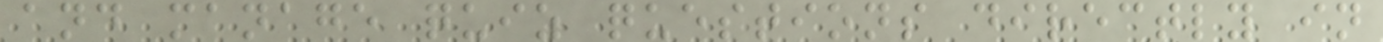and manage quiz questions directly in
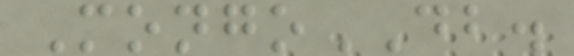MongoDB.
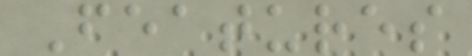Features
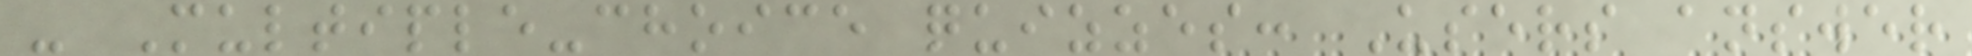- Multiple-choice quizzes: Users answer
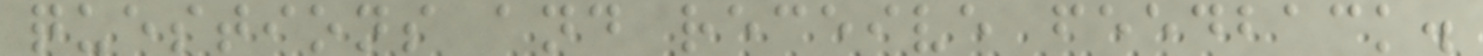questions and receive feedback.
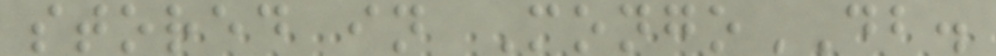stored in MongoDB.
